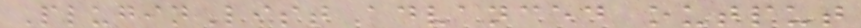PluginList advanced output
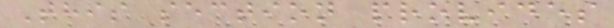This section provides
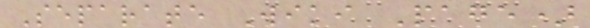Separate Wiki Page)
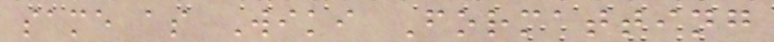same as Wiki Formatting
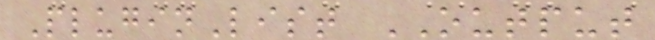PluginList OUTPUT
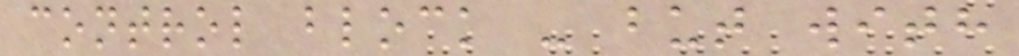control block - but with
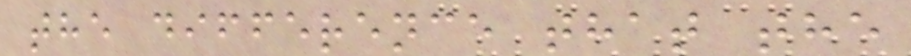the difference that the
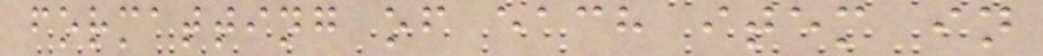formatting of each item in
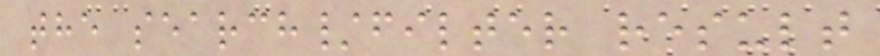the search/filter result
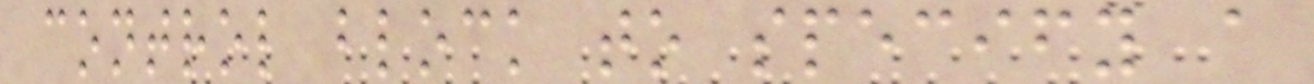control block to specify a
